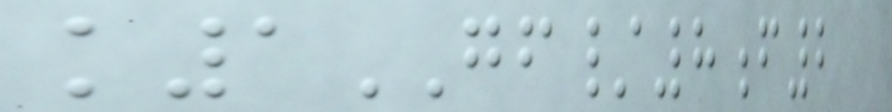k1GF/8f2
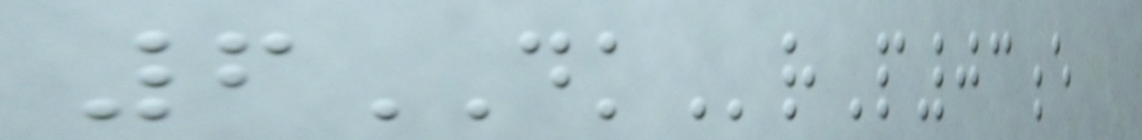6DKrP03e
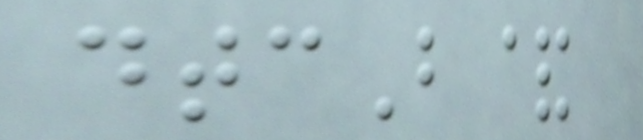dtcB&
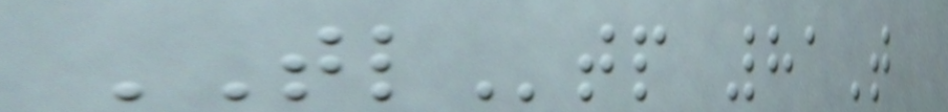TLtp 81T
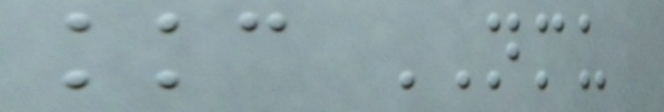kkc NMU
